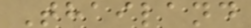Thailand
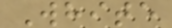White
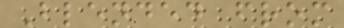Blended from
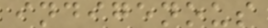indigenous
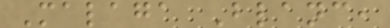Malaga Blanc,
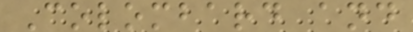Colombard and
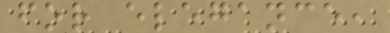for elegance,
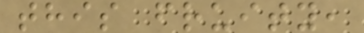this fruity,
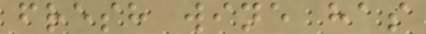fresh wine has
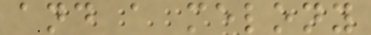and a melony
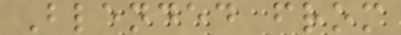Blended from
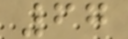67
